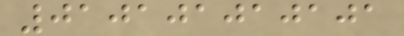010101010101
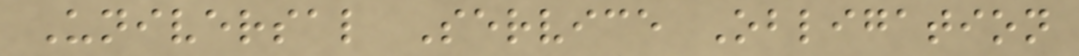Universal Service Obligation
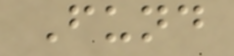Fund
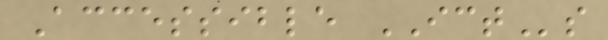Accessible ICTs
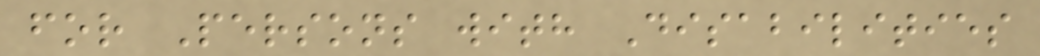for Persons with Disabilities
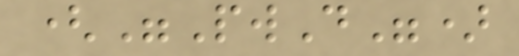("PwD")
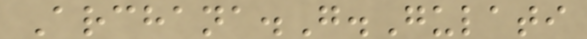Archana.G.Gulati
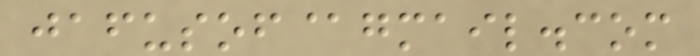jafusof@gmail.com
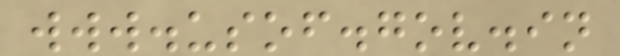www.usof.gov.in
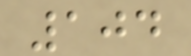104
